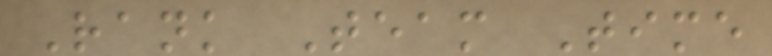Rank Team Time
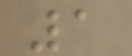1
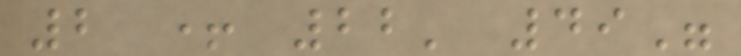2 + 22' 49"
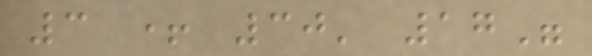3 + 30' 17"
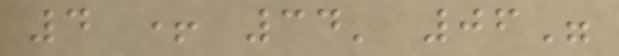4 + 34' 06"
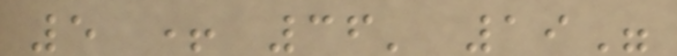5 + 36' 19"
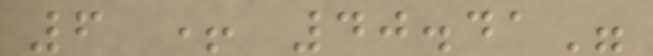6 + 40.41"
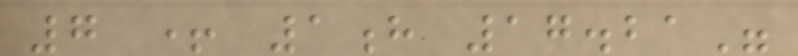7 + 1h 17.21"
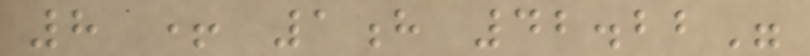8 + 1h 42.22"
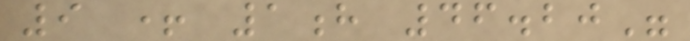9 + 1h 46.20"
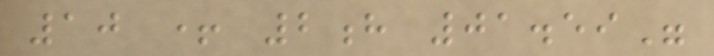10 + 2h 01.59"
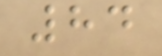84
